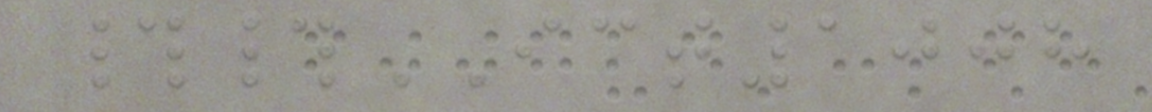##ICT1008
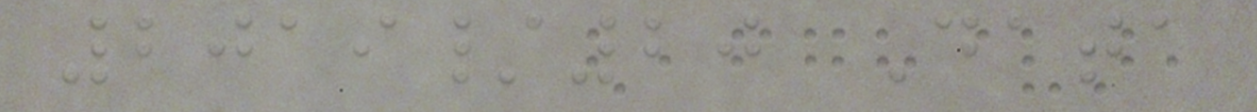2019/20 Data
